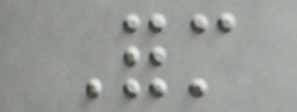Form
